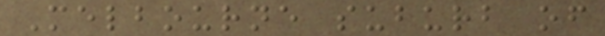Melbourne suburb of
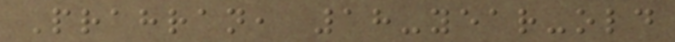Prahran, 18-year-old
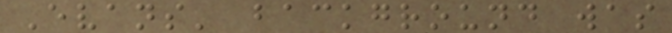Evans' background was
